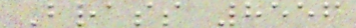Brass 8556
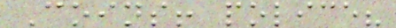Coins! police?
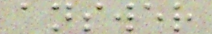answer
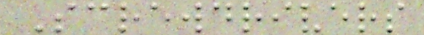Screwdrivers
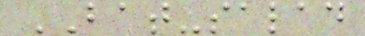BAT-salad
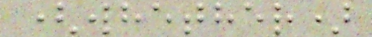(whether)
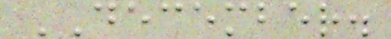DECEMBER.
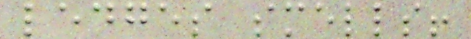ledges smells!
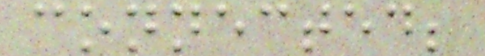connected;
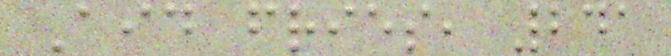Aid fries, 241
